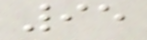95
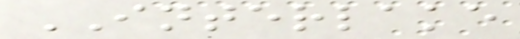INTERLAKE
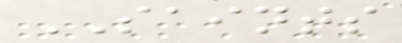SAINTS
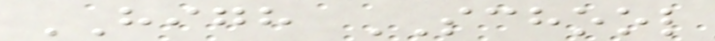HIGH SCHOOL
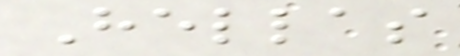Hellas
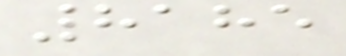8185
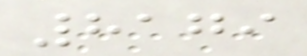8179
